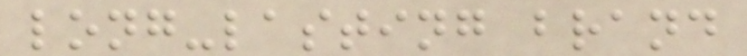long-lasting brand
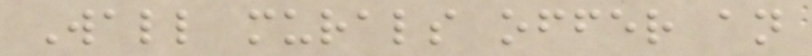Wall murals offer an
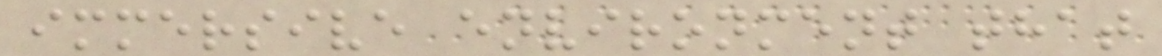immersive environment that
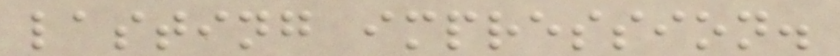lasting impression.
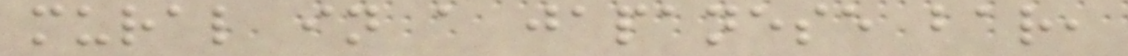mural in a japanese bar,
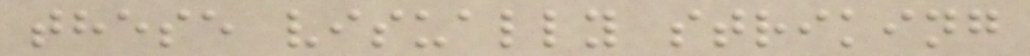these visually striking
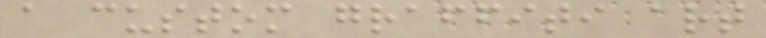a custom graffiti art
